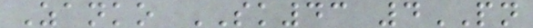Zanko SK43 4PN
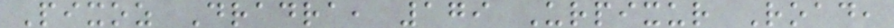Pixoz Dradra, 179 Urpixur Road,
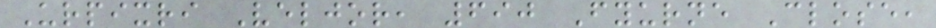Urpixri Veljor, 690 Fyurne Close,
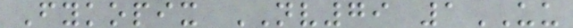Fykopix NV79 1UU
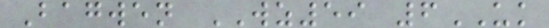Bagwen WZ59 6UK
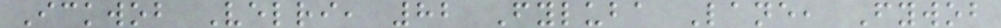Ickwob Velri, 82 Fyluba Lane, Fywob
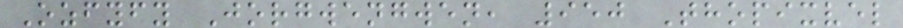Ozfyfy Jorgwengwen, 950 Thopixvel
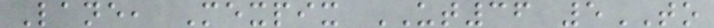Lane, Mexpix UT36 5TO
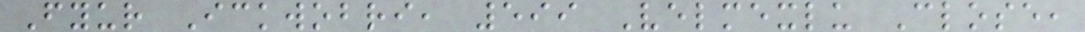Fyur Ickwobri, 599 Velmexlu Close,
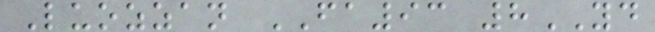Luozzan FA93 8YD
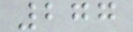277
